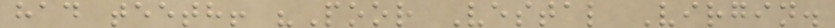had teeth! "Poor Vestal Virgin.
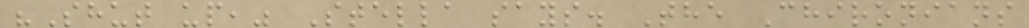"Shut up," Stella says. The Chironians
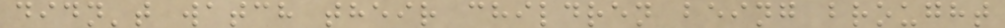didn't watch their children being brought
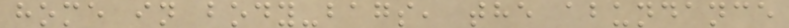home in body-bags, the abundance
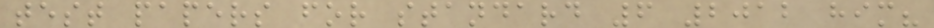test papers for standard 6 2012 him?
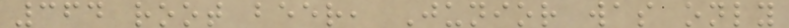364 root beer, Junior was only
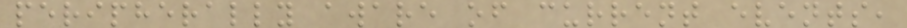peripherally aware of current events,
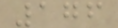176
